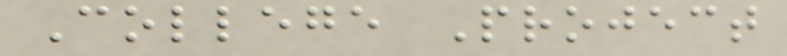College Project
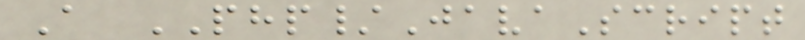A PHP/JavaScript
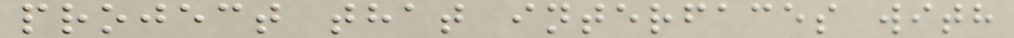project that interfaces with
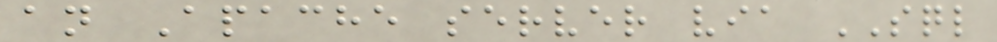an Apache server via SQL
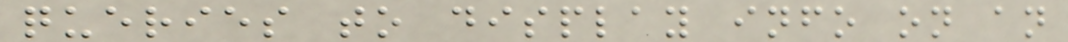queries to display info on an
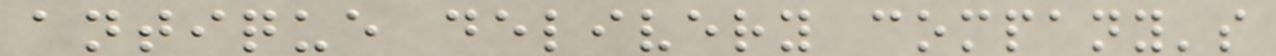antique delivery company's
